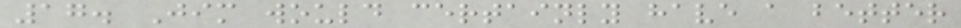17. Jim would certainly have a better
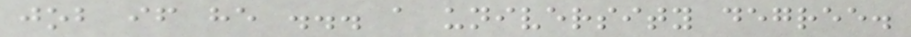job if he ... a university degree.
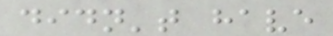didn't have
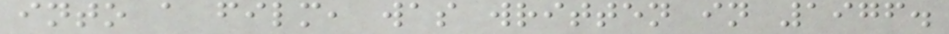into a film, was written in 1976.
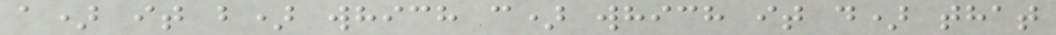a) it b) which c) which it d) that
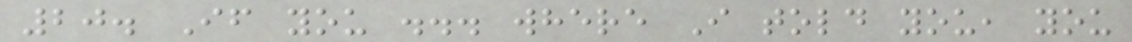20. If you ... where I told you, you
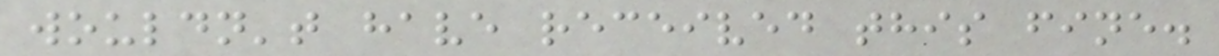wouldn't have received this fine.
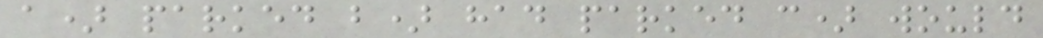a) parked b) had parked c) would
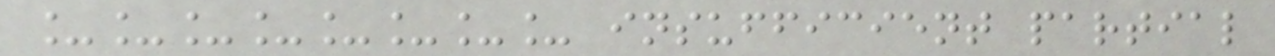________ insufficient partial
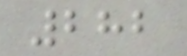282
